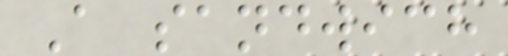A sandwich
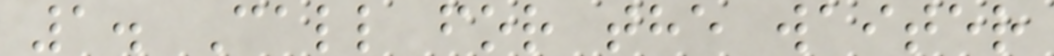1. Call for the waiter
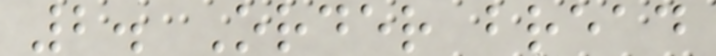2. Order bread
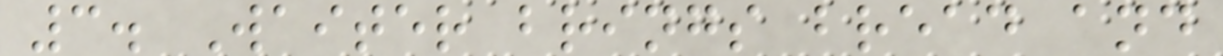3. Waiter brings bread and
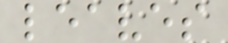leaves
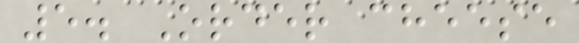5. Order cheese
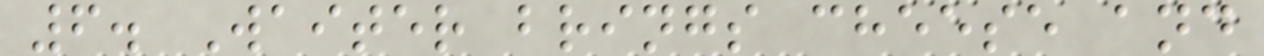6. Waiter brings cheese and
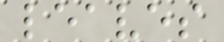leaves
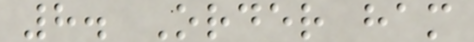8. Order ham
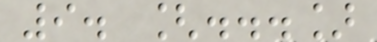9. [...]
